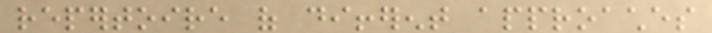repertoire of different approaches
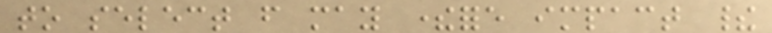to select from may therefore impact their
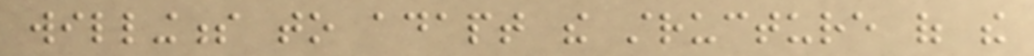willingness to adapt the structure of the
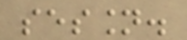session.
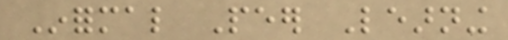Informal Peer Learning
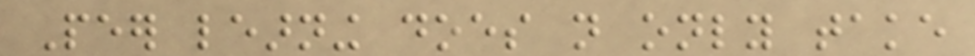Peer learning does not only take
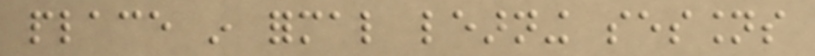place in formal learning sessions
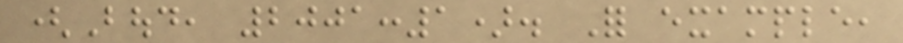(Boud, 2001:1). For example,
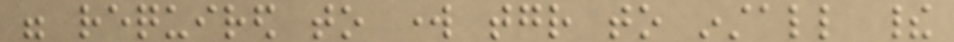were required to work together to install their
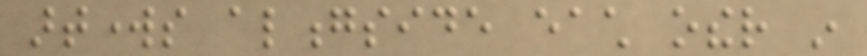artworks alongside each other in
